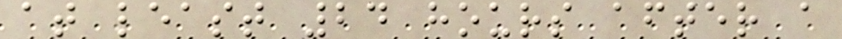at least 24 hours after a
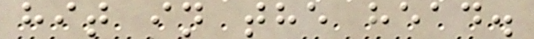hit in the head.
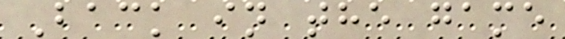Back in the game
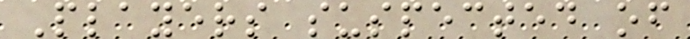Players suspected of
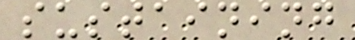sustaining
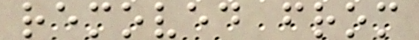removed from
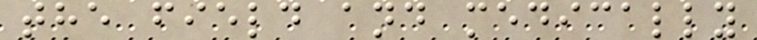the field and medically
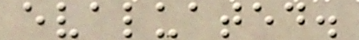evaluated.
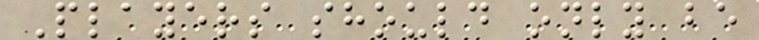Players should only be
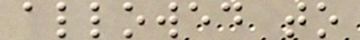allowed to
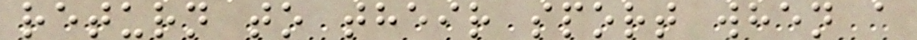return to their sport when a
